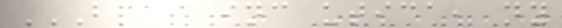BPAS INC UTICA, NY
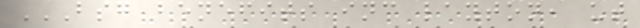BSG BENEFITS INC LAYTON, UT
